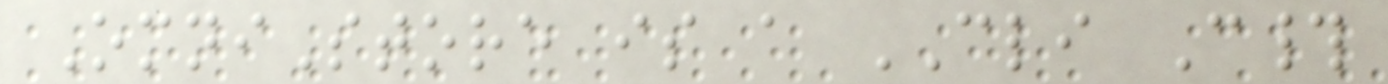OmniStore is a CLI C#
